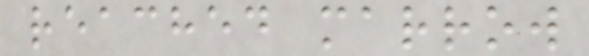reached marrow
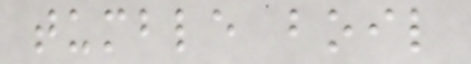tumble boil
